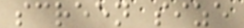screen size
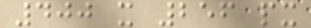400 x 256 px
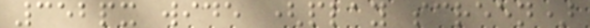352px wide (play screen)
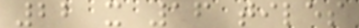22 x 16 tiles
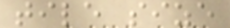tile size
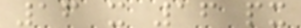16 x 16 px
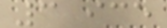3 ice
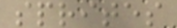sprites
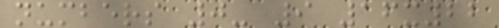numbers 0- 9 16x22
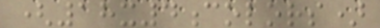(18x4colors)
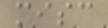misc
